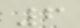6
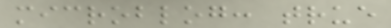microblog: true
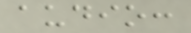audio:
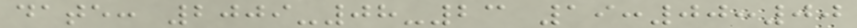date: 2009-08-23 19:00:00
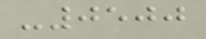-0500
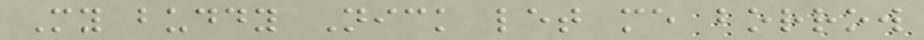My buddy Nick let me borrow
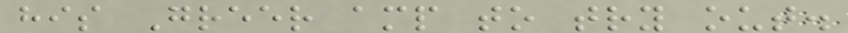his Greer amp to try out.
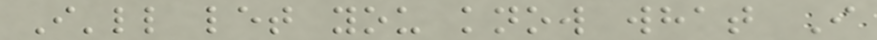I'll let you know what I
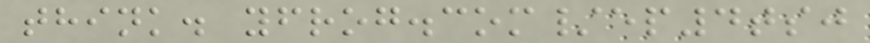think. yfrog.com/ep4tsj
